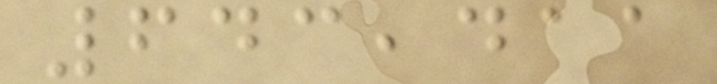643,411
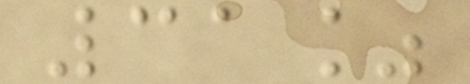31%
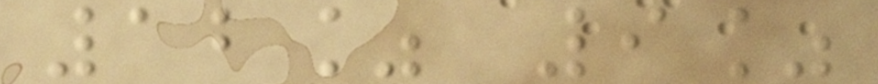12% 9%
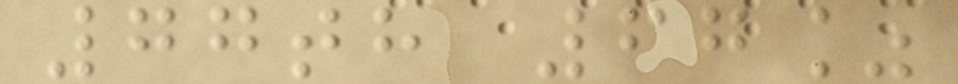77th 67%
